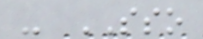- SSO
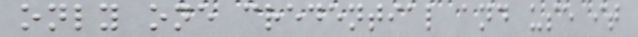only one credential and use it
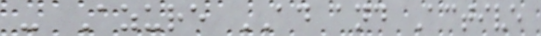- Azure AD and Active
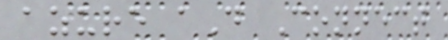azure aD Connect
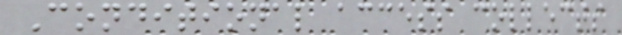Conditional access collects
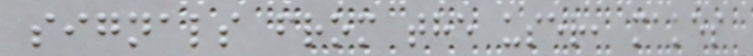signals from the user, makes
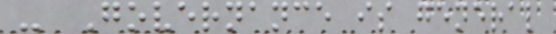- Governance is general
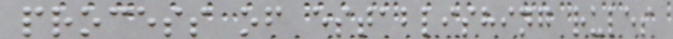process of establishing rules
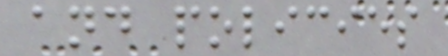and policies
